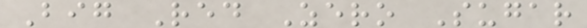Big Red Zero Sugar
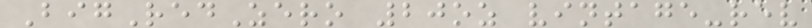BigRedZero 20oz vintage-rev
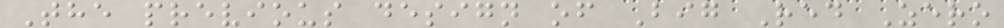The previous design of Big Red Zero
